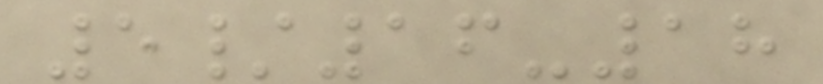5/16-18
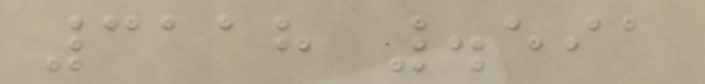3118 .591
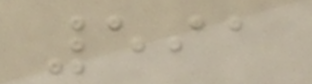591
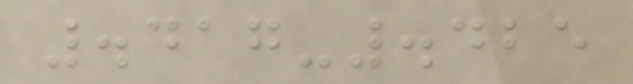.417-.425
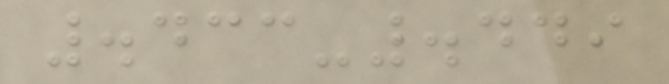.433-.449
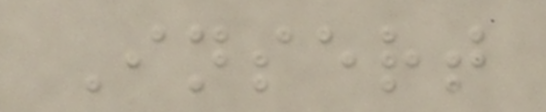Insert
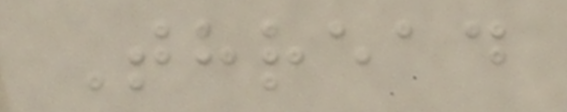Thread
